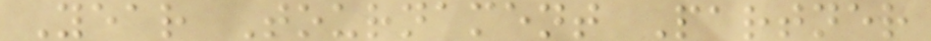Year Tournament Partner
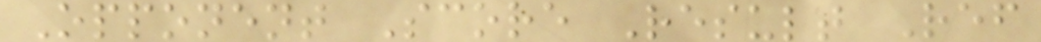Opponent Score Result Ref
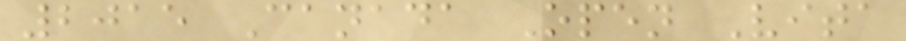2015 Canada Open Vita
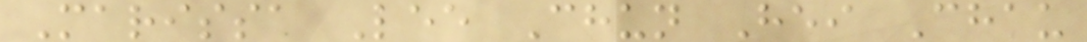Marissa Lee Chun Hei Chau
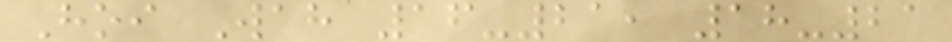Hoi Wah 16-21, 18-21
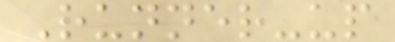Runner-up
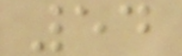54
